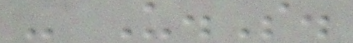- U.S.
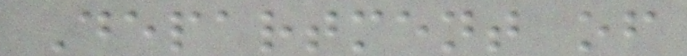Department of
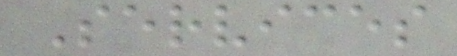Services
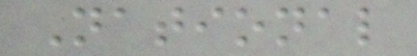National
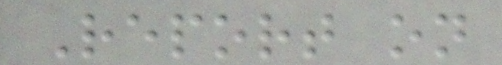Report on
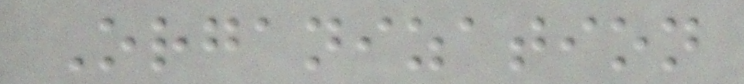Organization
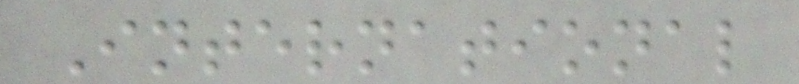International
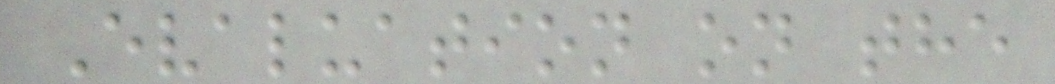Evaluation on the
